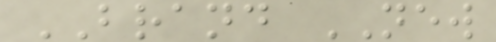BRAND NEW
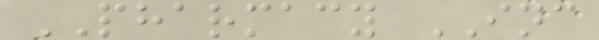PHARMACY INC
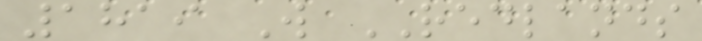1819 W REDLANDS
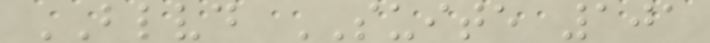BLVD SUITE 101
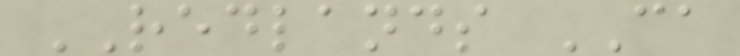REDLANDS CA
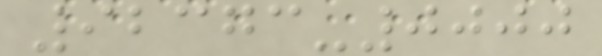92373-0000
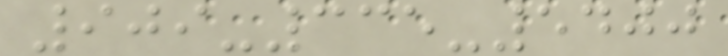909-335-5400
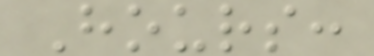Hours:
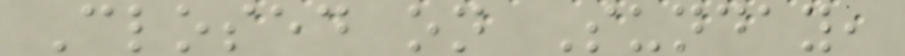Closed on Sunday,
